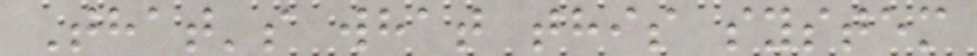That's what this system
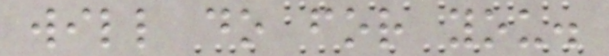will do for you.
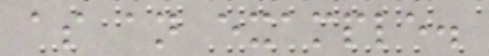as an example.
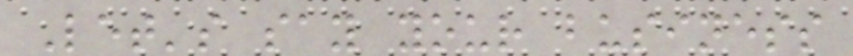Let's say your business
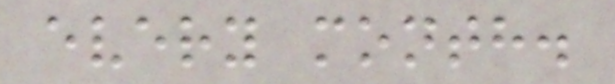every month.
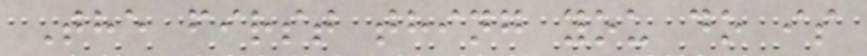The first thing you do is
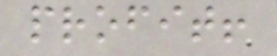profit!
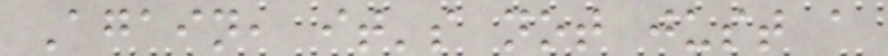Again, it's not just a
